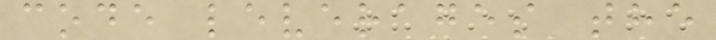code leverages the
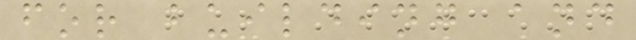for building and
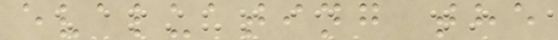evaluating the
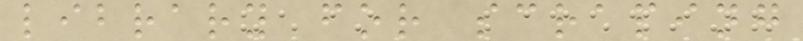library for scraping
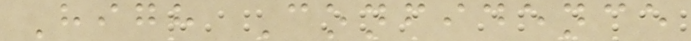High Confidence
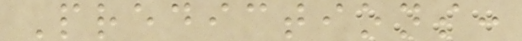Predictions:
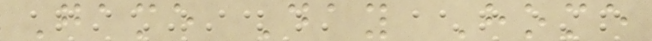Game Day Home
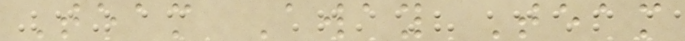Team Away Team
